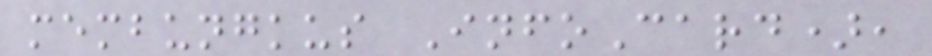membungkus InfoCard),
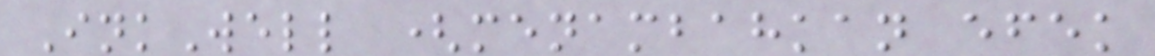InkWell (menambahkan efek
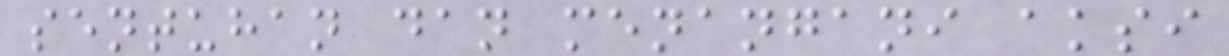sentuhan dan menangani aksi
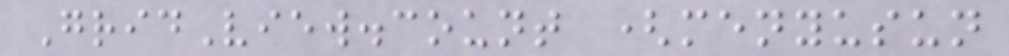GridView.count (menyusun
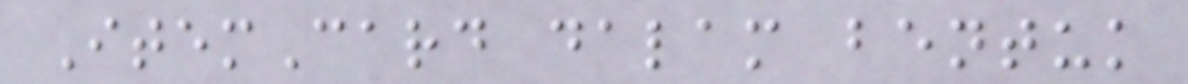ItemCard dalam bentuk
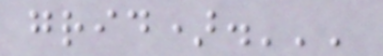grid).'''
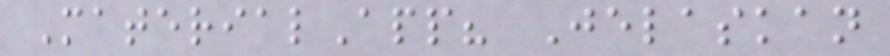MaterialApp? Jelaskan
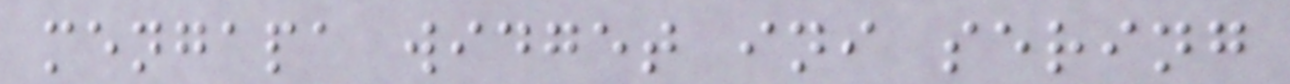mengapa widget ini sering
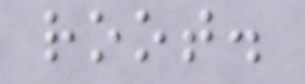root.
